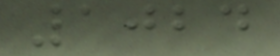1024
